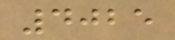4025
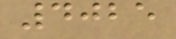4025
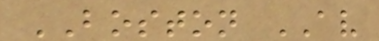BOSTON AV
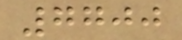7700
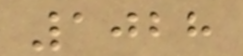1028
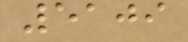5109
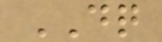DQ
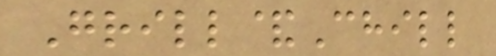Grill&Chill
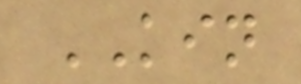KIN
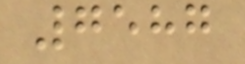7587
